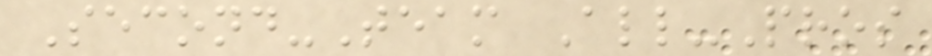Second-Team All-Pros
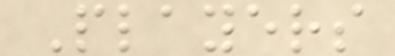Players
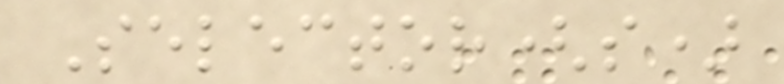Selector(s)
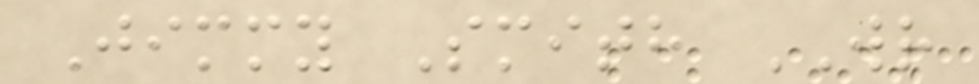Jimmy Smith WR
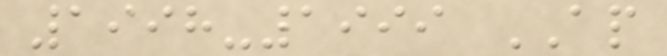1998-1999 AP
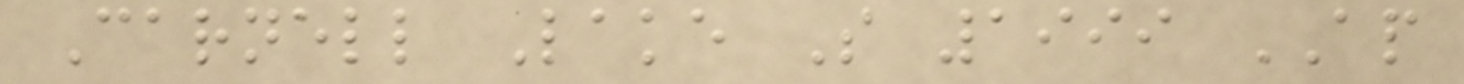Carnell Lake S 1999 AP
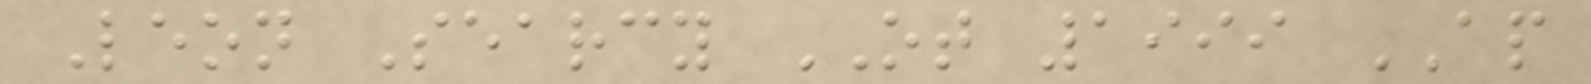Leon Searcy OT 1999 AP
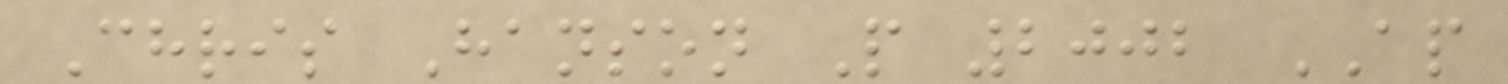Chris Hanson P 2002 AP
